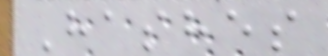Hashes
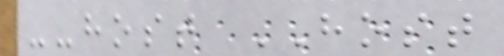--host HOST
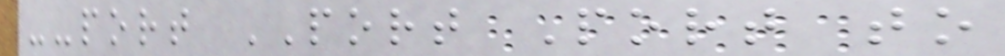--port PORT Port to
